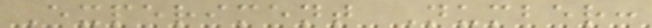Experiment Number:
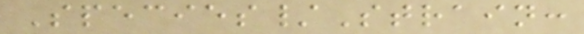Species/Strain:
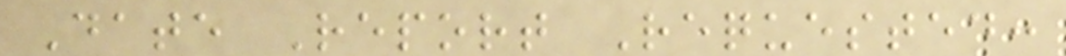Date Report Requested:
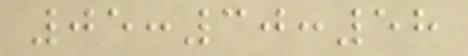05:30:58
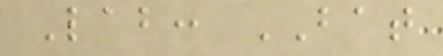Lab: BAT
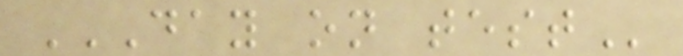DAY ON TEST
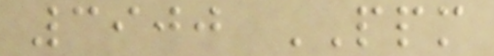3900 PPM
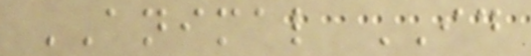ANIMAL ID
